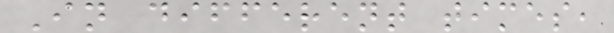In different times,
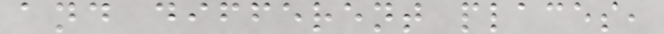and different places,
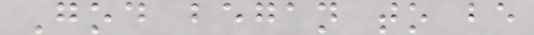God began to be
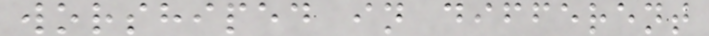worshiped in different
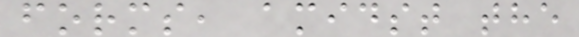forms, amidst the
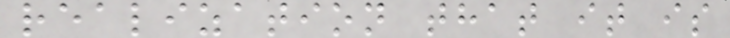realization that it is
